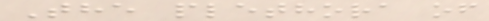The plethora of
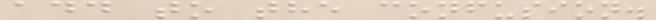add to the confusion.
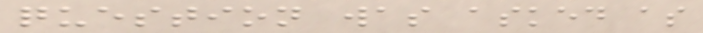question was asked as
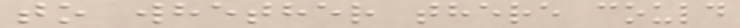to whether there could
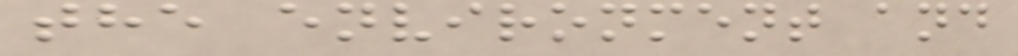the environment and
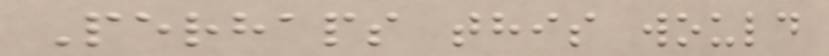Perhaps this would
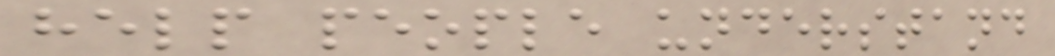help people understand
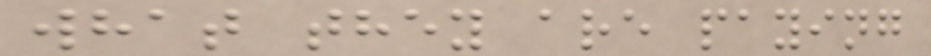what they are paying
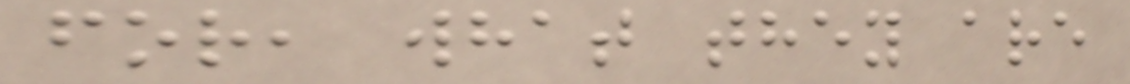for, what they are
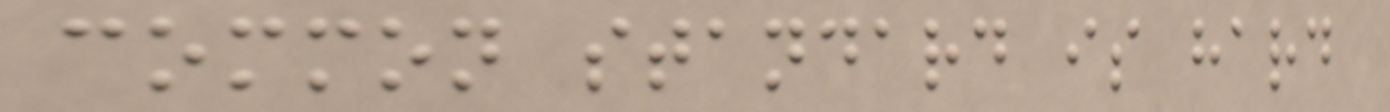common standard is hard
